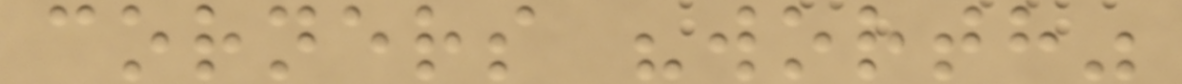corners "worth"
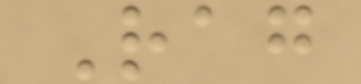Rag
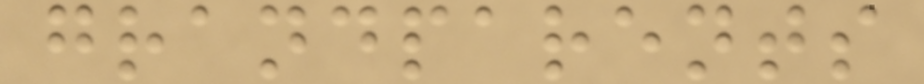grandparents
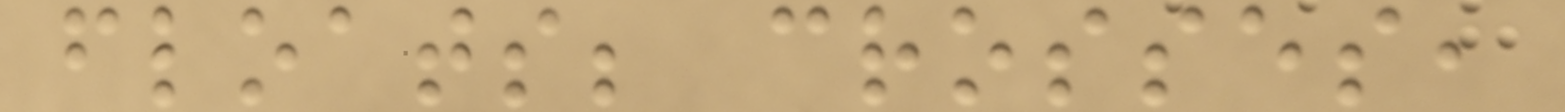floats; crosses,
